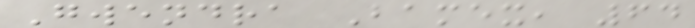Gwendra Bamex, 64
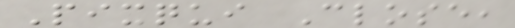Pixqui Close,
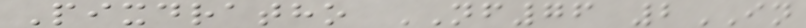Pixdratho NF76 2IN
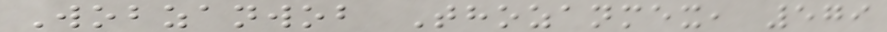Wobzanwob Thozanmex, 579
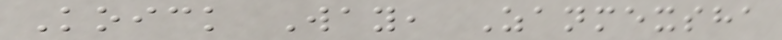Koick Way, Zanmexsha
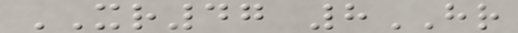XR47 8HR
